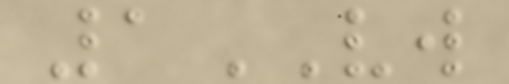1VW
